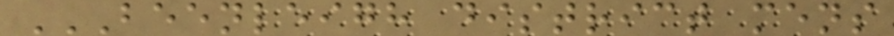BEENLEIGH DISTRICT MENS
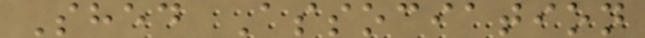Shed Association
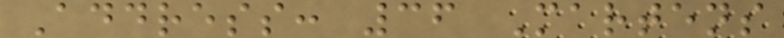Address: 36 Martens
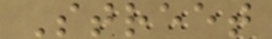Street
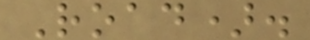Road).
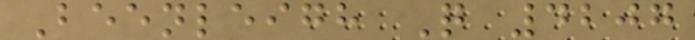Beenleigh Q 4207
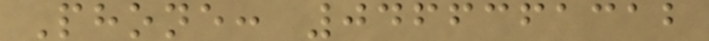Phone: 0466361312
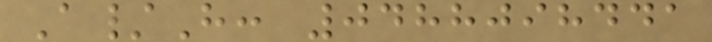A/H: 0488098441
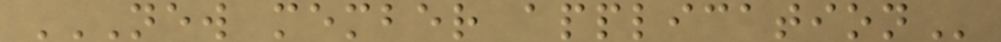NEW MEMBER APPLICATION
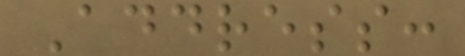Address:
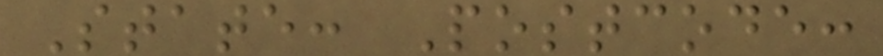State: Postcode:
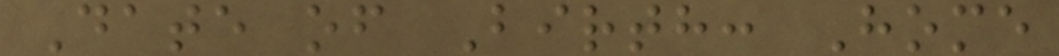Date of Birth: Home
